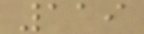119
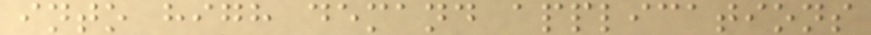into high demand applications
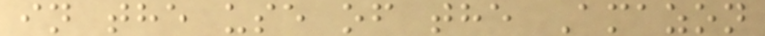in the use of the Amazon
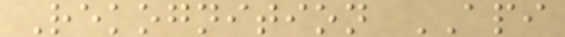Rekognition API
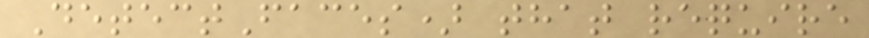DetectFaces) that require
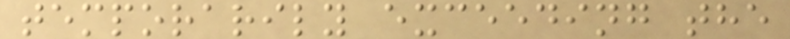temporarily exceeding the
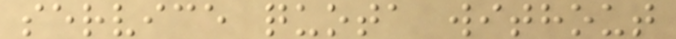service quota without
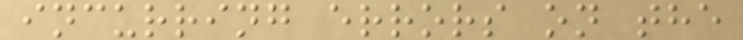incurring errors on the
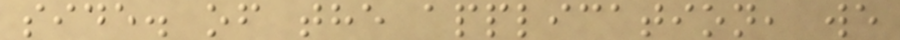side. of the application, we
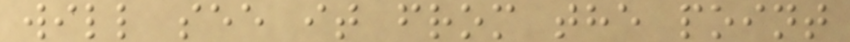will see it from the point
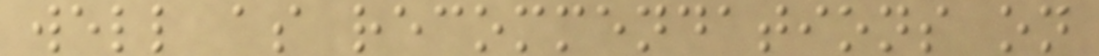well as recommendations on
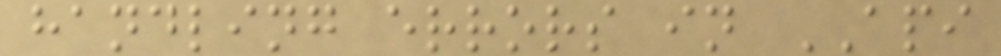handling errors in API
